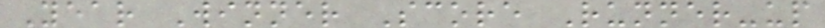Year Winner Score Runner-up
